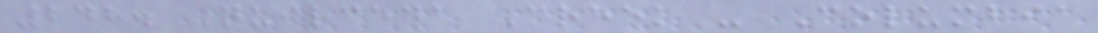248. Quilceda Creek - Columbia
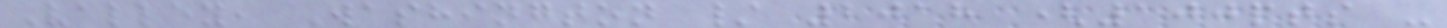Valley, Washington / 2018 (100pts -
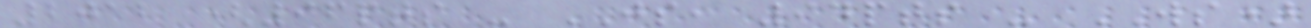2012 (96pts - JS, 94pts - WS)
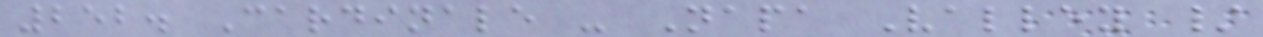252. Cardinale - Napa Valley /
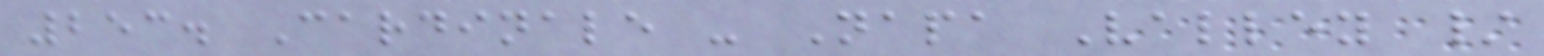253. Cardinale - Napa Valley /
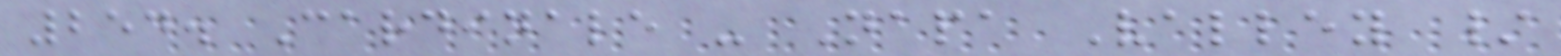254. Cardinale - Napa Valley /
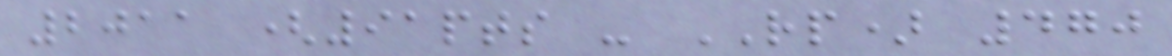2011 (91pts - RP) 470
